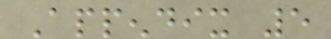Appendix 5
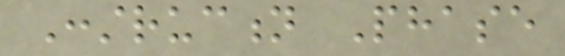Construction Phase
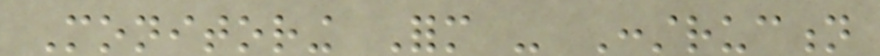Monitoring Form - Construction
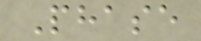Phase
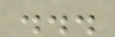...
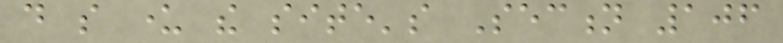do so under the site's Section 106
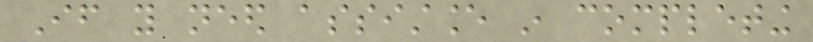If you need assistance in completing
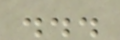...
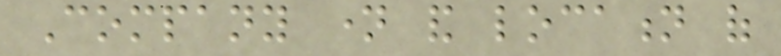Company name and location of
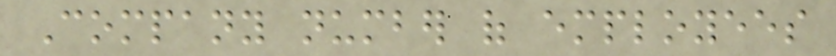Company number of employees
